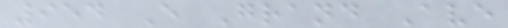954 E Grand Ave
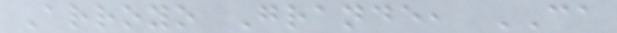Arroyo Grande, CA
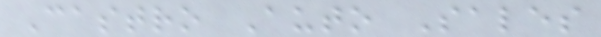Castro Auto Sales
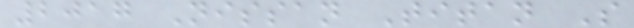2017 Nissan Titan S
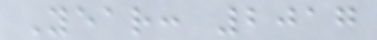Year: 2017
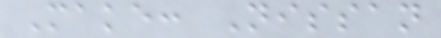Make: Nissan
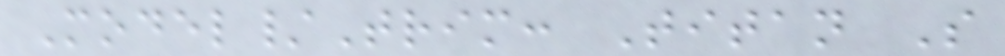Model/Trim: Titan S
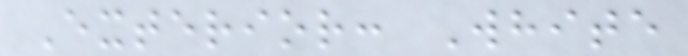Exterior: White
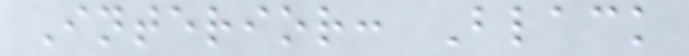Interior: Black
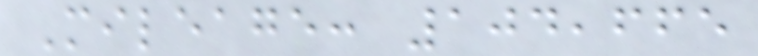Mileage: 104,665
